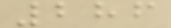286
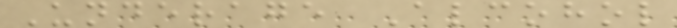Underage Alcohol
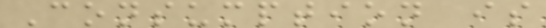Consumption is
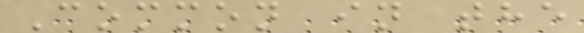Common in the
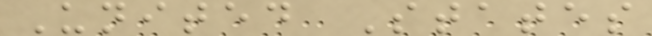United States
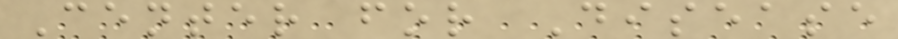Center for Disease
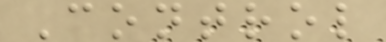Control
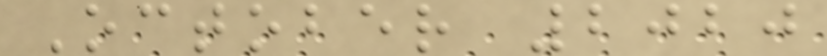October 2020
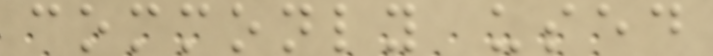commonly used
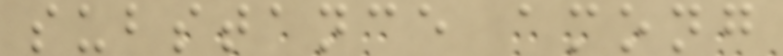substance among
